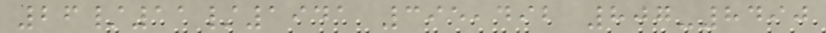26/11/1941 395,492 807-8490
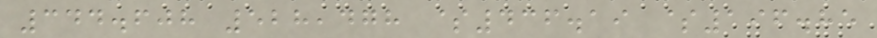344.608 528,478 $436.19 $196.85
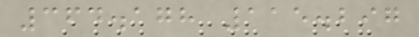364.178 115.297
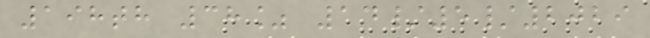198th 38% 14/5/2029
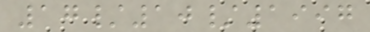17/10/1997
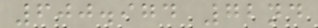600.974 72nd
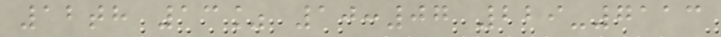12th 13% 10:07 229-7113
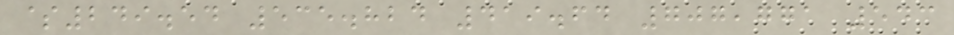$249.54 535.824 419.64 707,771 543
